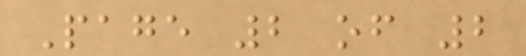Page 2 of 2
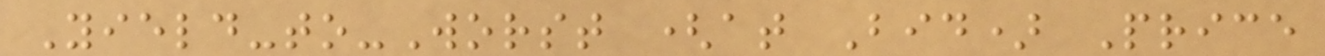Yield-to-Worst (at Bid) Price
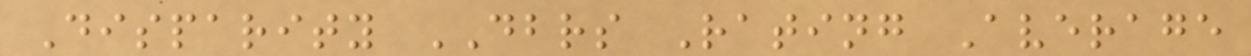Disparity DBRS Rating Average
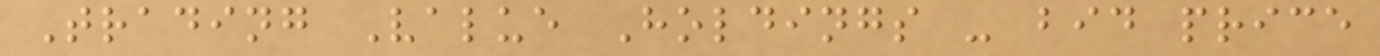Trading Value Holdings - bid price
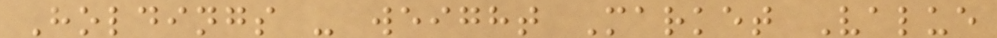Holdings - weight Market Value
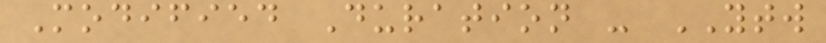Modified Duration - YTW
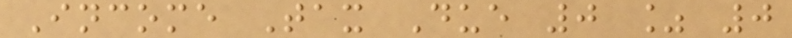Income Tax Due 0 % 0
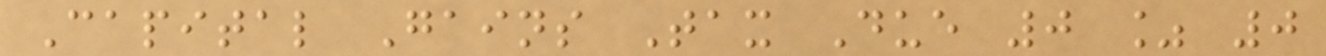Capital Gains Tax Due 0 % 0
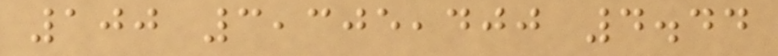100 3,305,400 4.44
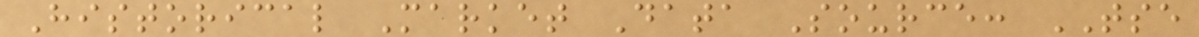Historical Market Data Source: TSE
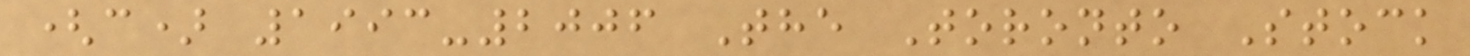(c) 1993-2006 The Toronto Stock
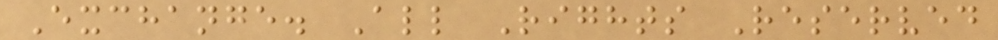Exchange. All Rights Reserved
